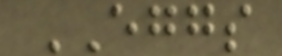EGGS
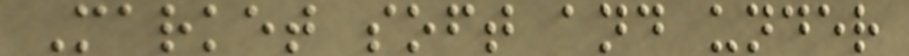Market soft and under
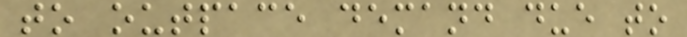to outpace demand due to
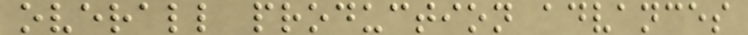overall production advances
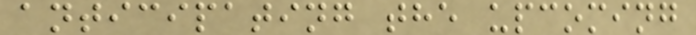anticipating the upcoming
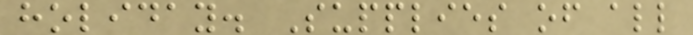holiday. Supplies of all
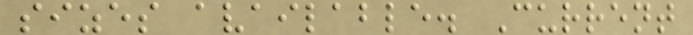sizes available. Current
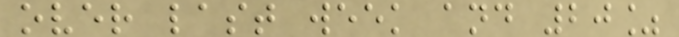over last week and 20%
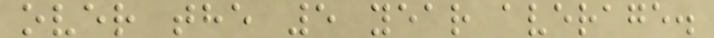over the 5 year average.
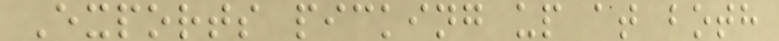Exports picking up at both
